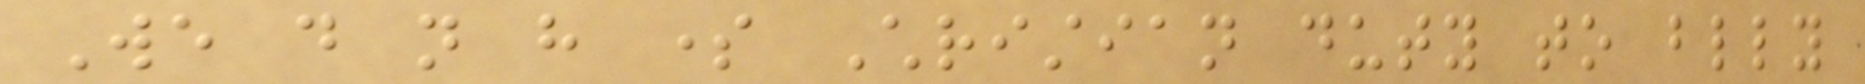We do not have some Christian duty to blindly
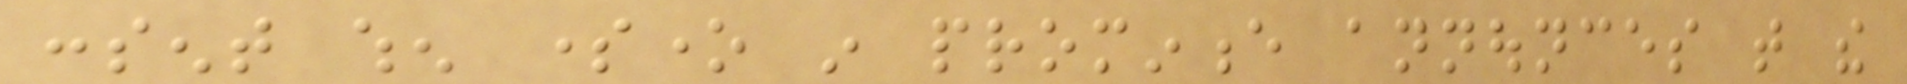consent when someone in prominence announces that the
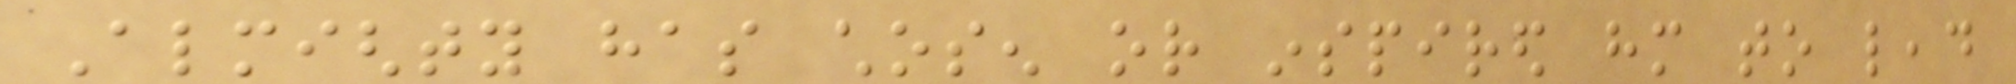Almighty has chosen or inspired him to lead
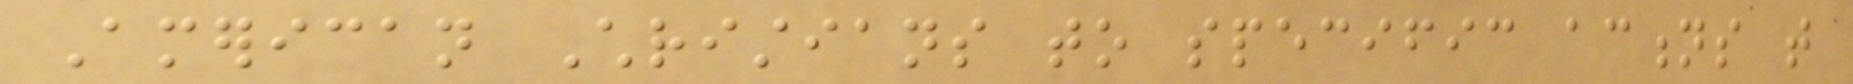American Christians to specific actions that
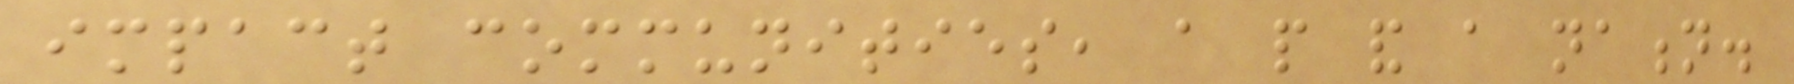impact communities, a people and a nation.
